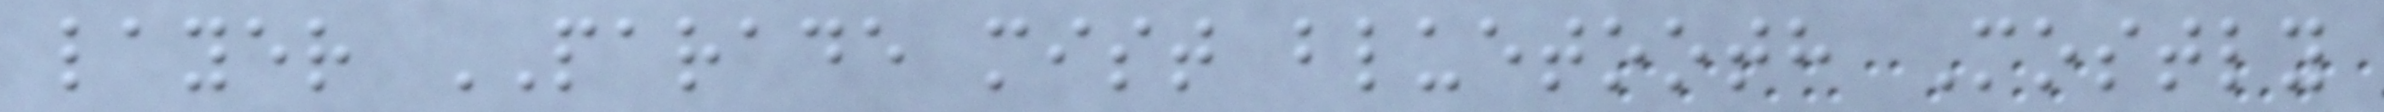layer PARADE mist bluetooth Mostly
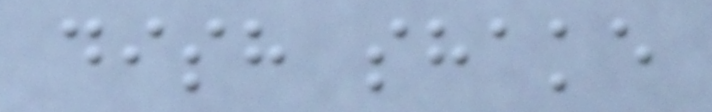dish shake
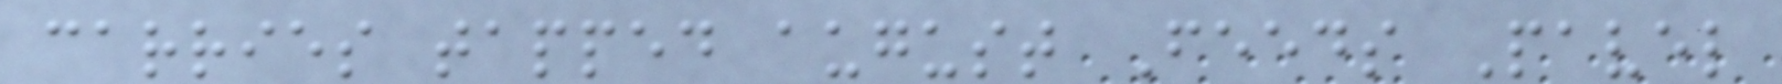carries tapped august Feeds Pavel
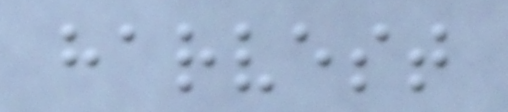harvest
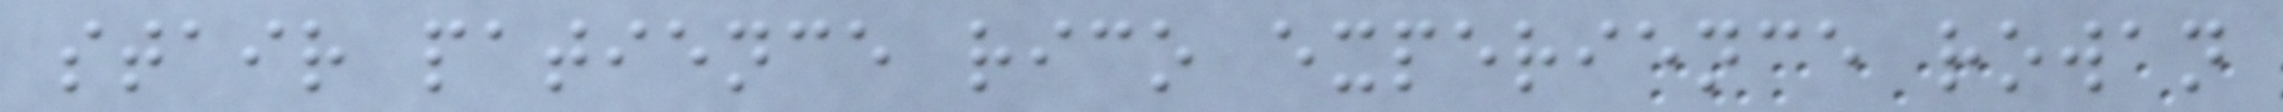stair patience rico experience rowan
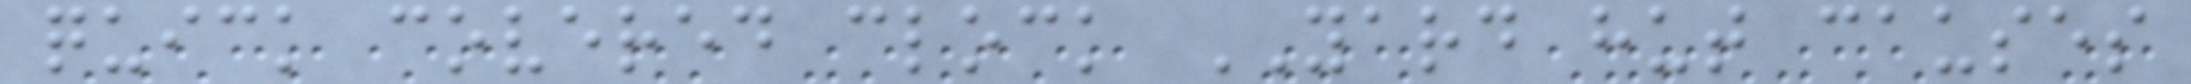quick covered clock YARD hut causes
